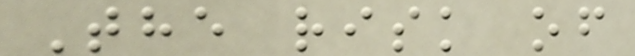The risk of
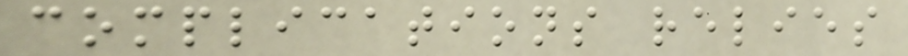complications relies
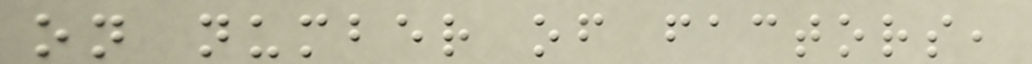on number of factors,
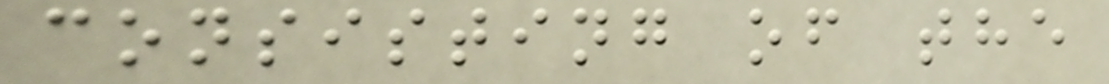consisting of the
